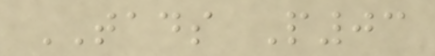TADS P03
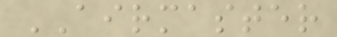AIRMASTER
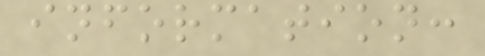information:
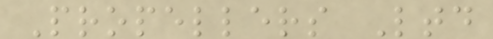Propellers Ltd
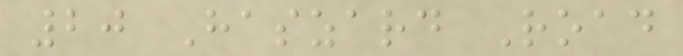20 Haszard Road
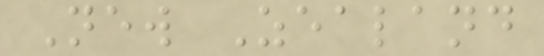New Zealand
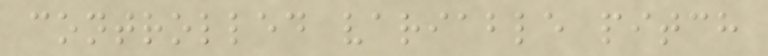controlled variable pitch
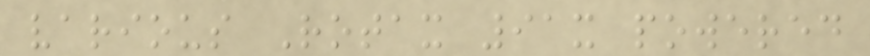various Rotax 91x powered
